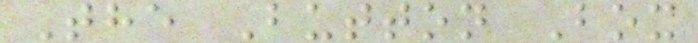The Button Box
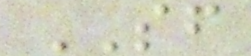SF
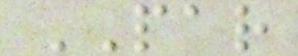PAR
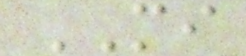MI
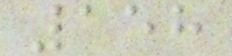158
